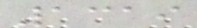1319
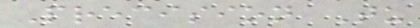Precision Tu
